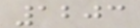1203
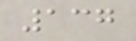137
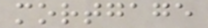mortgage
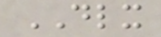DLX
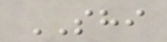SHI
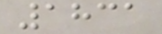1831
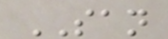SAN
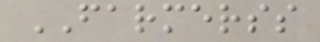FARMERSS
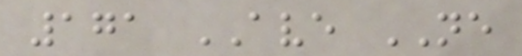171 AVE NE
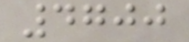4700
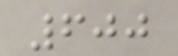600
